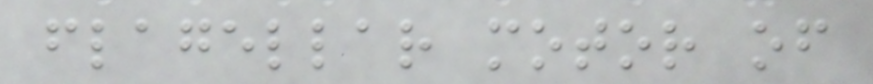flagellar motor of
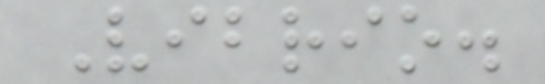Vibrio.
